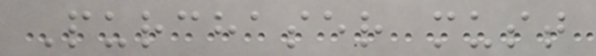Purchaser must
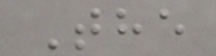The
